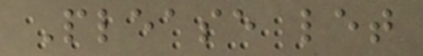Please let
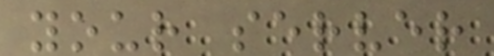your server
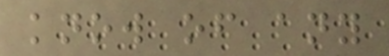know of any
